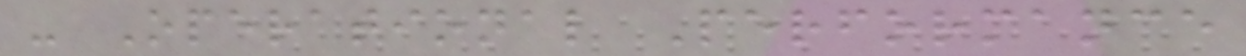- Operational Performance
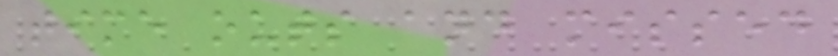time outs and missed
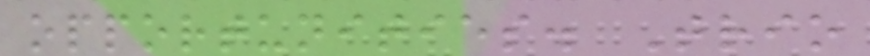opportunities. Trio
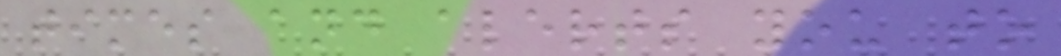times and alerts you to
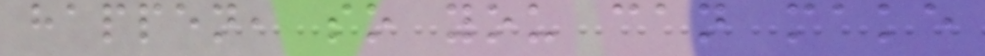happen, so you can make
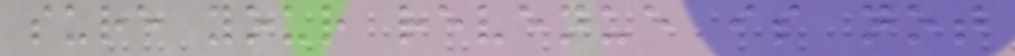sure your revenue is not
